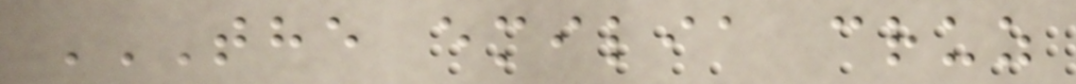THE EMILIA CRUZ
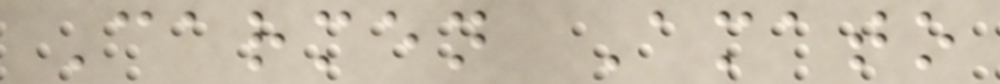Carmen Amato
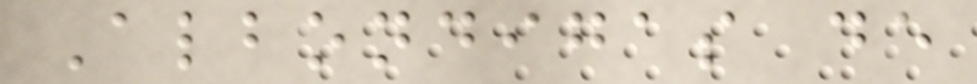Albondigas de
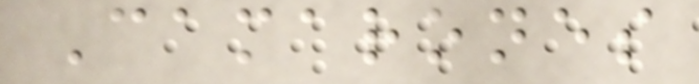Camarones
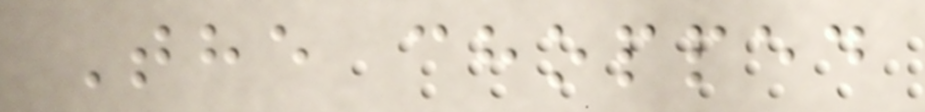The chopped
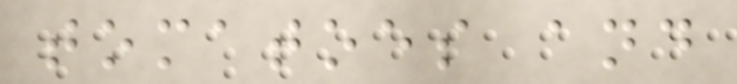tomatoes and
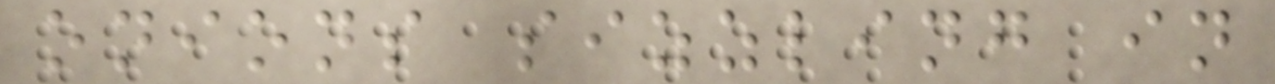onions sizzling in
